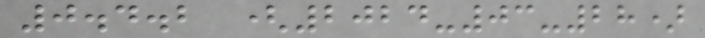0.4.2 (2024-03-28)
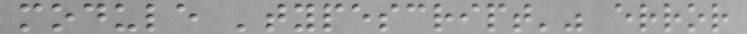module 'typescript'" error
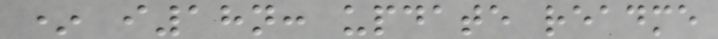* i18n: update readme
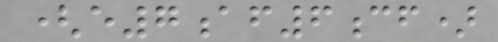(e7af6cf)
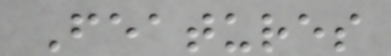Features
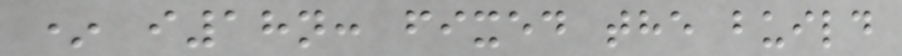* i18n: fixed the build
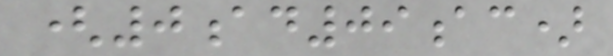(0ad09ac)
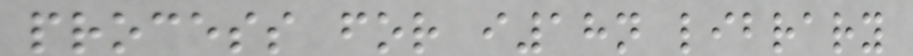process for i18n library
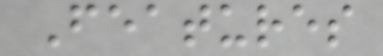Features
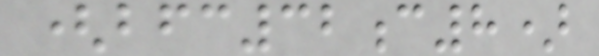(bfc32c8)
